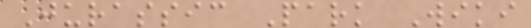Jurassic Park Wiki
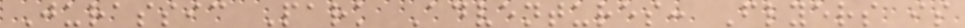Jurassic Park Adventures: Flyers is
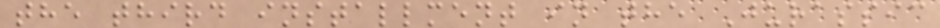the third installment in the Jurassic
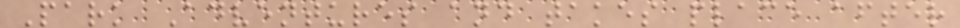Park Adventures and takes place after
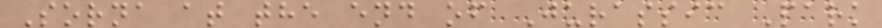Sorna at the end of Jurassic Park
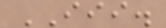III.
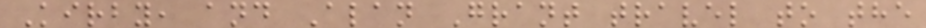Kirby, and Alan Grant travel to the
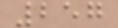257
